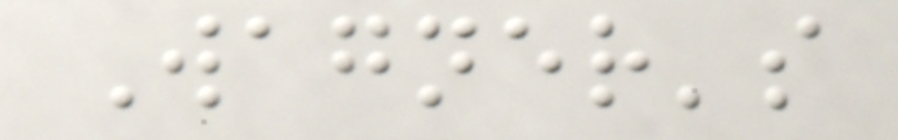Wagner's
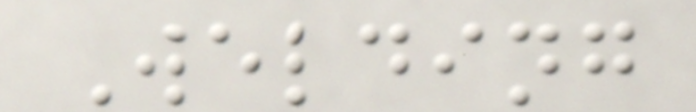Welding
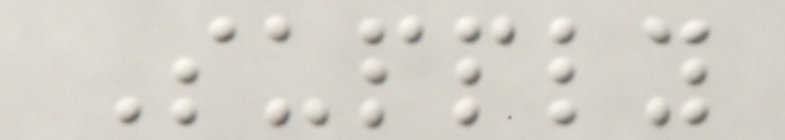Supply
